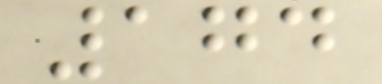174
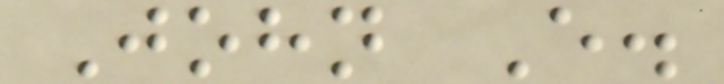John E.
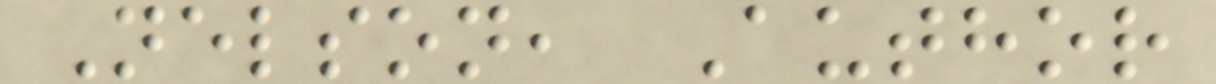Nelson, Author
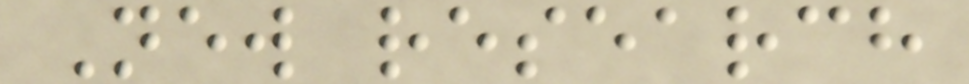New research
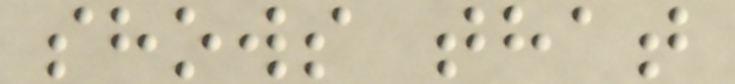shows that
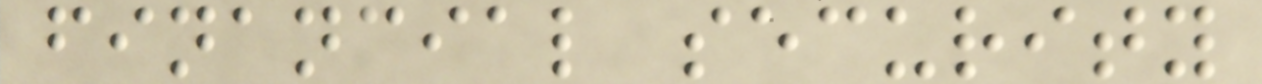financial security
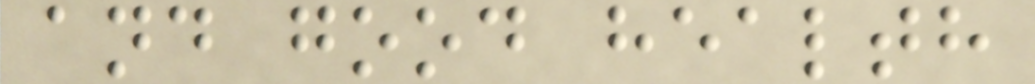and good health
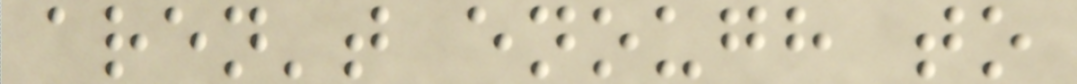aren't enough to
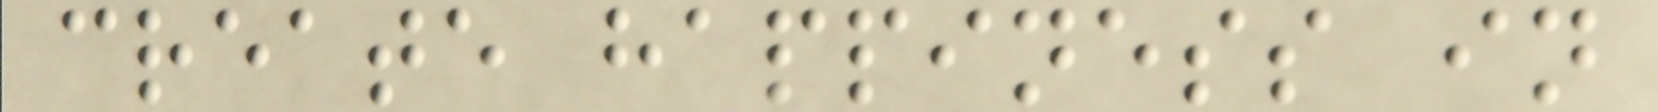create happiness in
